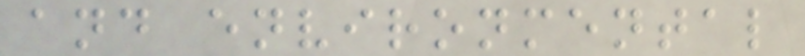and environmental
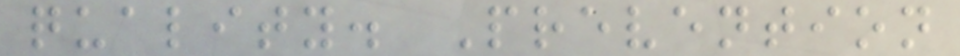quality. Prevention
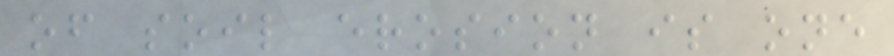of soil erosion is one
